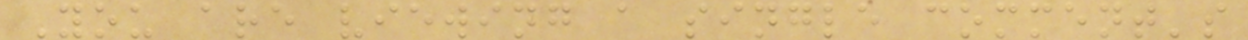You are viewing a single comment's
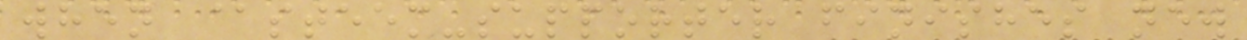when @steem-supporter finishes new
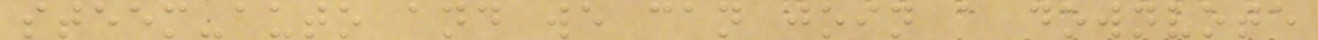steem-auto and we can join a downvote
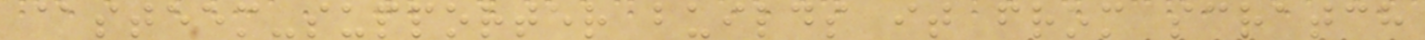@steem-supporter builds it from scratch
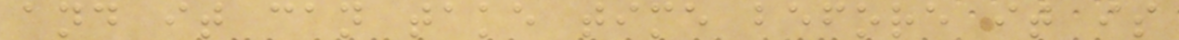and it can take time before it is
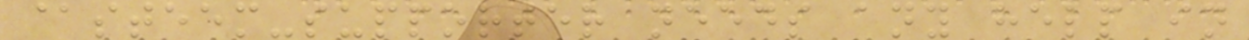@steem-supporter needs any help in
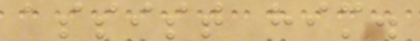assist him.
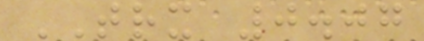TRX 0.07
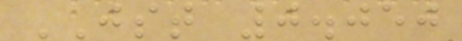JST 0.050
